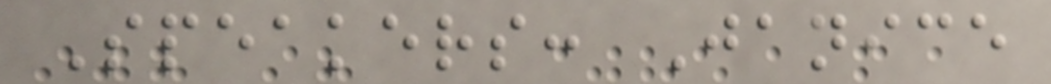Speakers: Janice
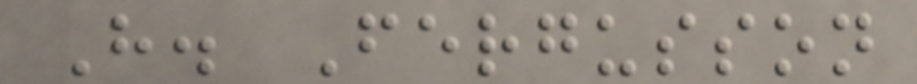H. Fergusson
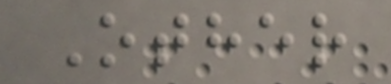Other
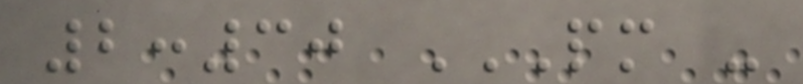2:30 PM -
